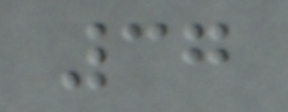37
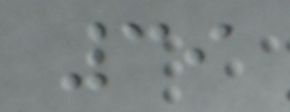39
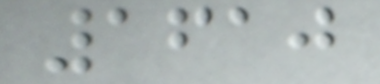1610
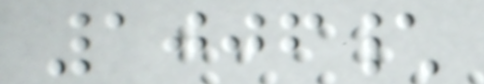1006\
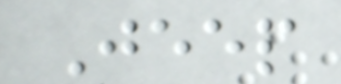Jeep
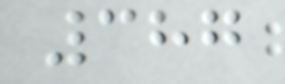387
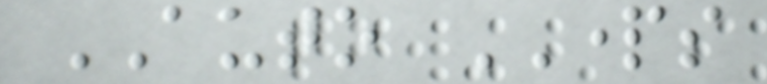AUTO PARTS
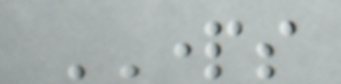PARTS
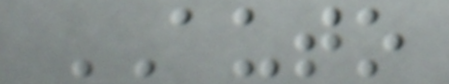AUTO
